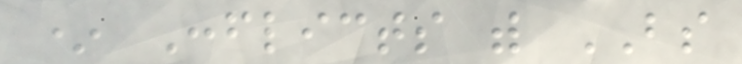* Conflicts with BS
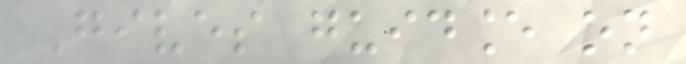Gives guidance on
